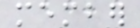member
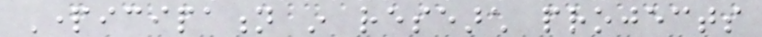Participation in research projects
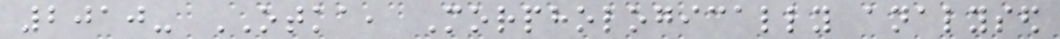2010- OTKA, Morphologically analysed
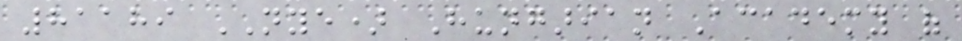81189 NYE) Hungarian Academy of
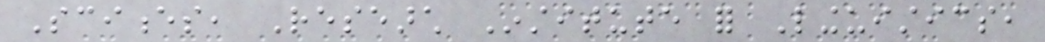Sciences, Research Institute for Linguistics,
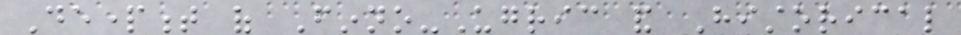Department of Finno-Ugric and Historical
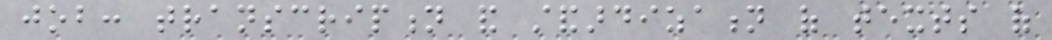job: transcription and standardization of texts of
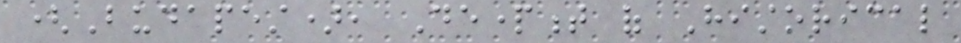(Budapest), Department of Historical
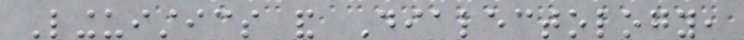Linguistics and Dialectology,
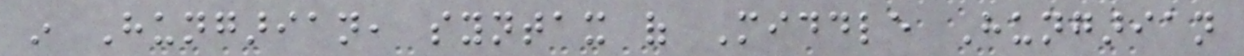in Hungarian, syntax of Middle Hungarian
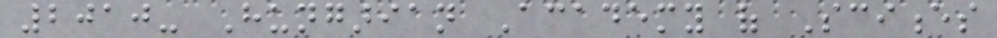2010- Hungarian Academy of Sciences
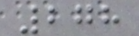278
